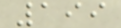199
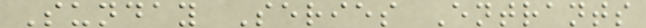Sunday Series Entrants
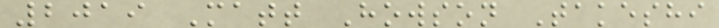2019 Matt Howson Takeshi
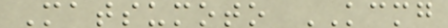Matsumoto KCMG
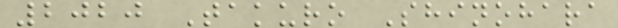2020 Takuro Shinohara
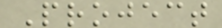Project
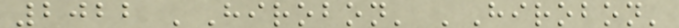2022 'Hirobon' 'Hirobon'
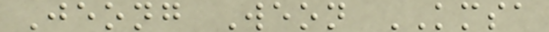Jeong Weon KMSA
